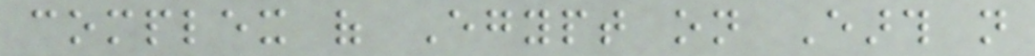complex of Egypt on Earth not
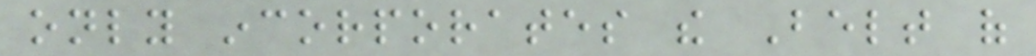only incorporates the Belt of
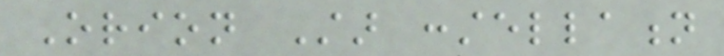Orion Star constellation
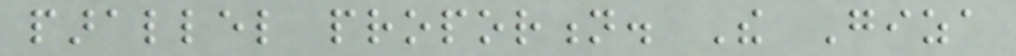parallel proportion. The Giza
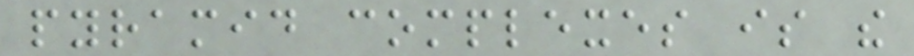pyramid complexes is the
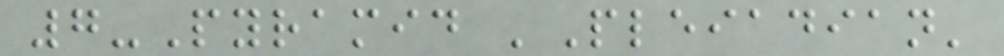7-Pyramid 'Pleiadian'
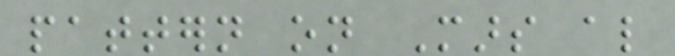pattern on Mars also
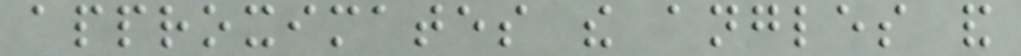approximates the angles and
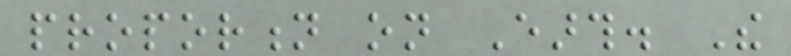proportion on Earth. The
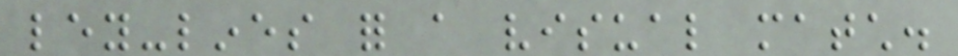ley-lines for a visual match.
